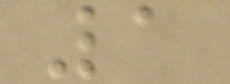1
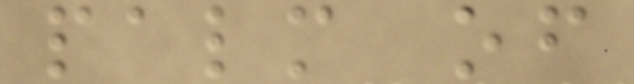palm of
